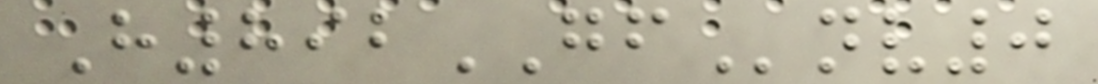H892GFnv0
